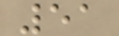51
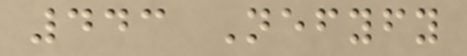443 Nefyfy
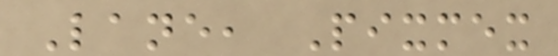Lane, Pixmex
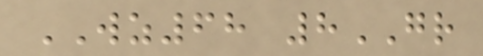WZ68 8GR
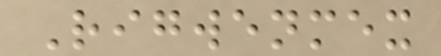Rigwenmex
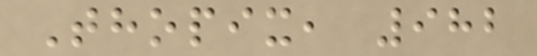Thopix, 982
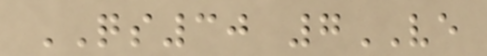QS30 7VE
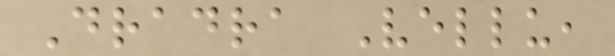Dradra Vellu,
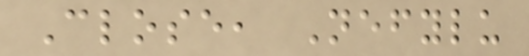Close, Nefylu
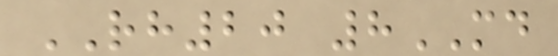RH20 8MD
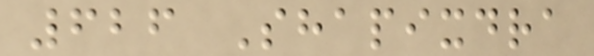626 Shapixdra
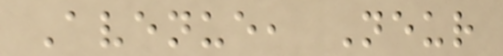Avenue, Neur
